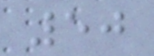50
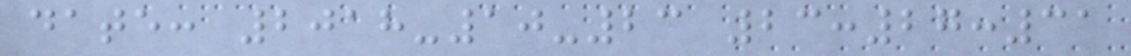date: 2018-10-23 23:27:31
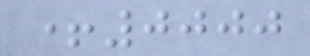+0000
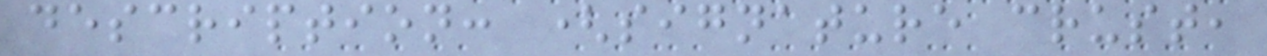description: (signature crust,
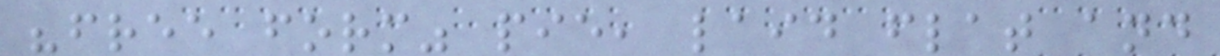"free form" pie, laid flat and
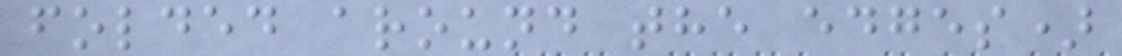folded around the edges)
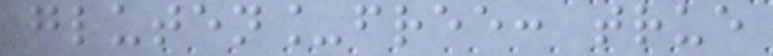gluten_free: true
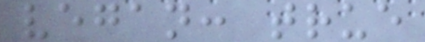vegan: true
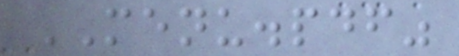MENU.pdf"
